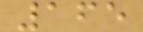165
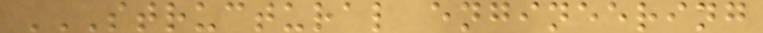STRUCTURAL ENGINEERING
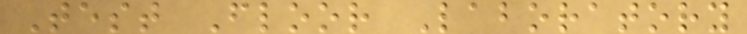Test Floor Laboratory
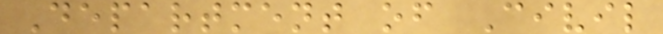Department of Civil
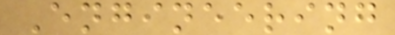Engineering
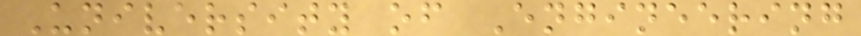University of Engineering
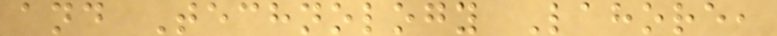and Technology Lahore,
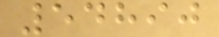54890
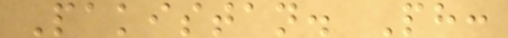Pakistan. Ph:
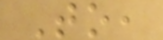To,
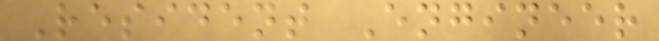Resident Engineer
